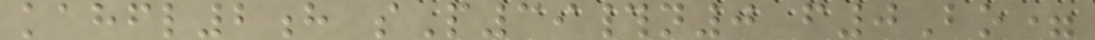kahfl2h sP39#n0 f0Bo=
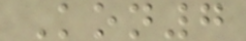Kon7
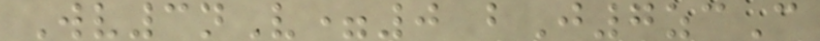Wv3nV=0 bJ7zcC
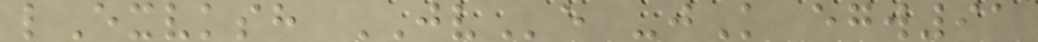lExvksh JVe -jK egw91
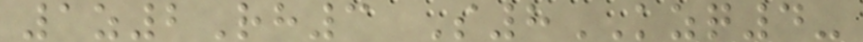1z2Rh3 S8KZQ4-
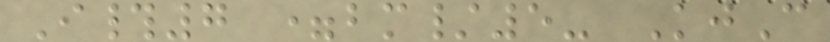I#7 =bm/5- KjC
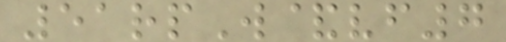51rpW&vf7
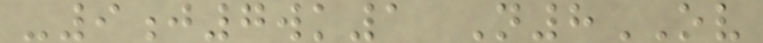-9j7wk1 N8OV
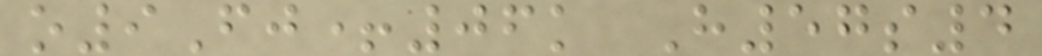o9Fj+06k H57s4
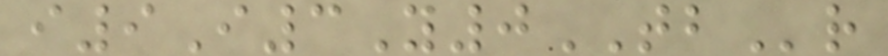i9I3Y0TBr
